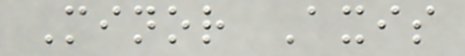Minor Axis
